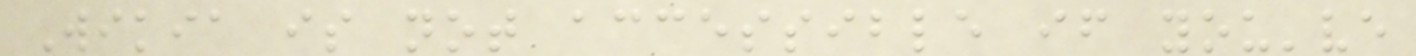Wikia is not accessible if you've
